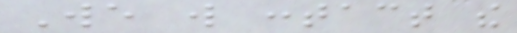We will contact the
